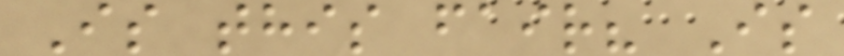Is this fair? Is
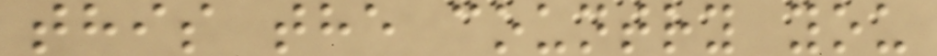this the country you
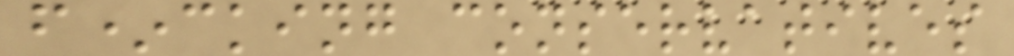f*cking conservatives
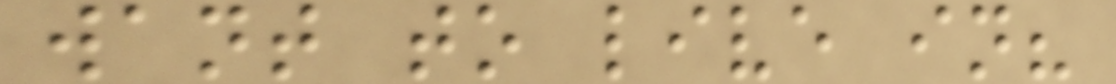want to live in?
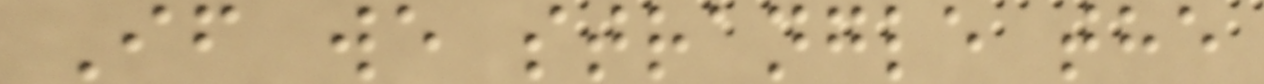If we strangle the
